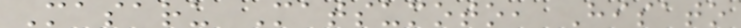Masaru Matsumoto, Hisato
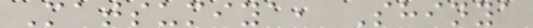Matsumiya, Shinya
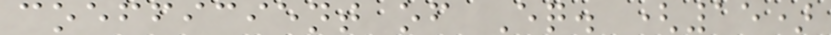coefficient of Eq. (15)
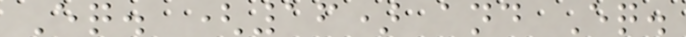Eq. (16) and Eq.
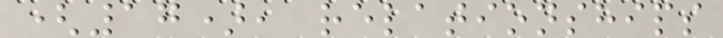(17), relationships
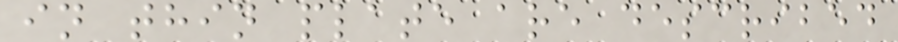in thin plate are described
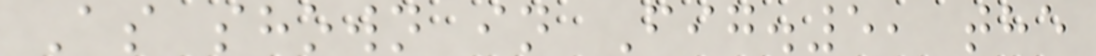As shown in Fig.5, the
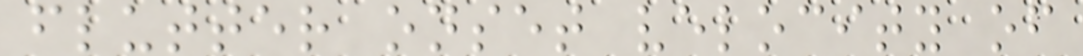flutter onset velocity of
